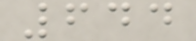644
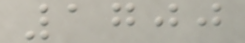1700
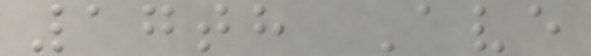17th Ave
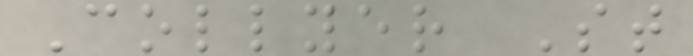Collyer St
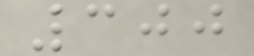300
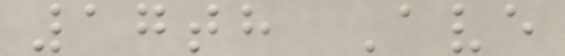17th Ave
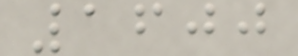1600
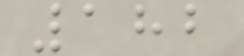182
